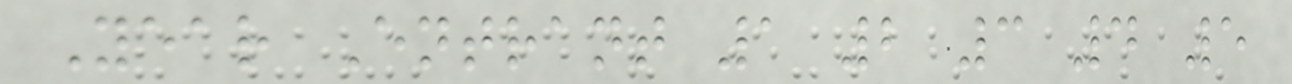Year Entrant 1 2 3 4 5
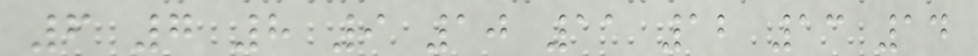6 7 8 9 10 11 12 13 14
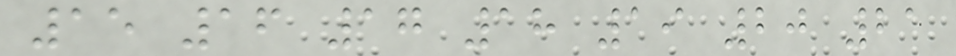15 16 17 18 19 20 21
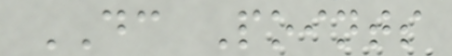DC Points
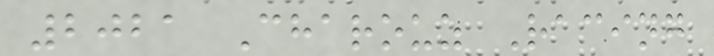2021 Charouz Racing
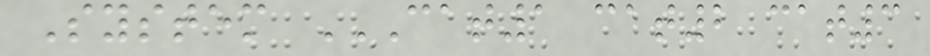System CAT1 CAT2 CAT3
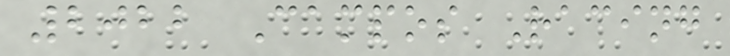2022 Campos Racing
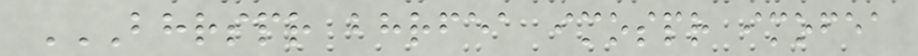BHRSPR BHRFEA IMOSPR IMOFEA
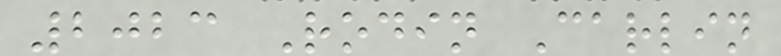2023 Rodin Carlin
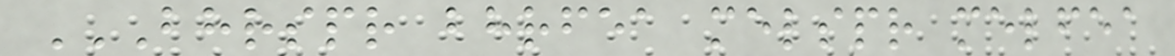BHRSPR BHRFEA MELSPR MELFEA
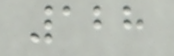128
